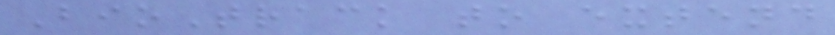BioTrack to extend
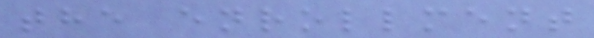the enrollment
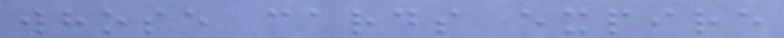whose cards expire
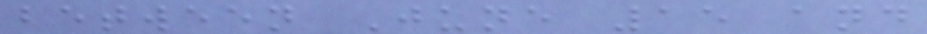between June 15 and
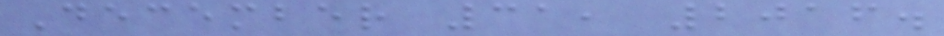December 31, 2016.
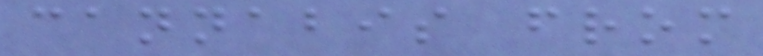cannabis from
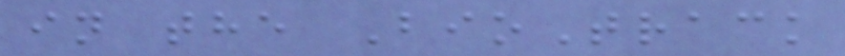in the BioTrack
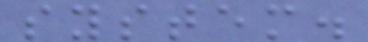system.
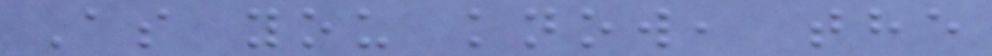As you know, the
